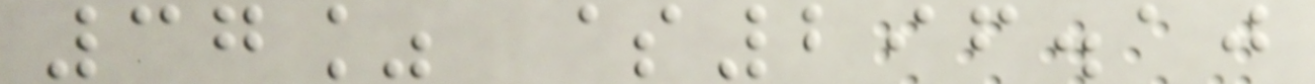37% $296.10
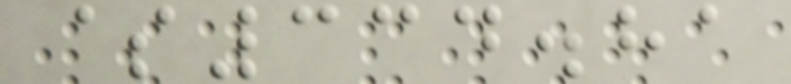$334.81
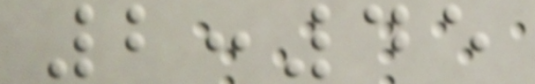2:45
